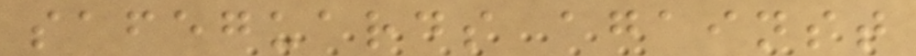safeguards against
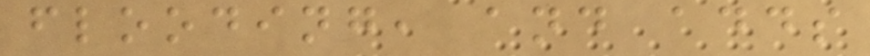flooding, and adds
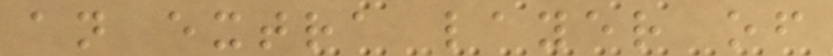an extra layer of
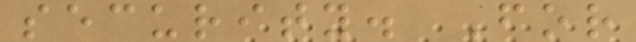security. For
